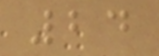24
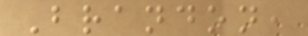Brandon,
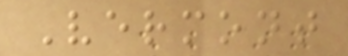Vermont
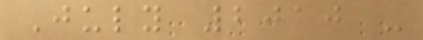July 2010 -
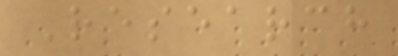Research
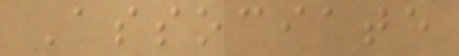Associate
